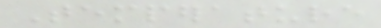Temperature
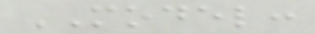MODEL:
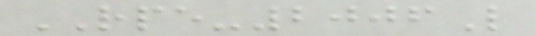RPE-2006L
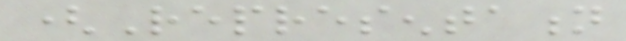(Representation
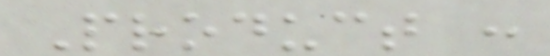Product :
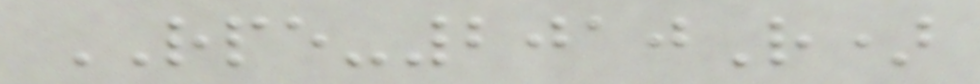RPE-2010R)
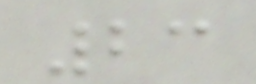23
